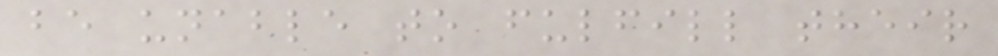be unable to fulfill their
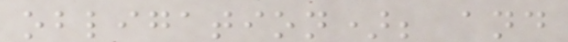obligation); and
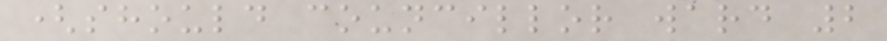(should councillor ward 2
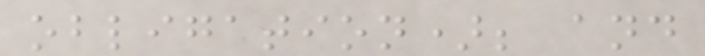obligation); and
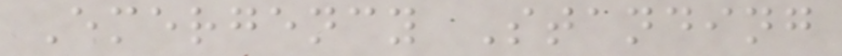Emergency Standing
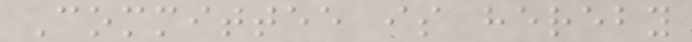Committee is hereby
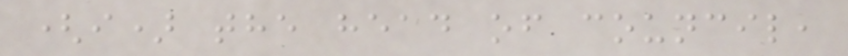(i) the head of council,
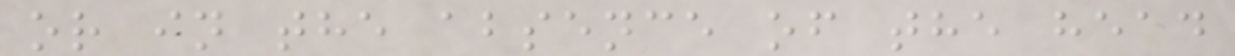or in the absence of the head
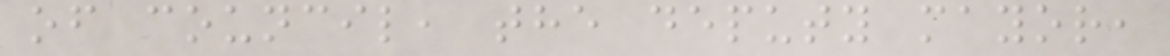of council, the deputy mayor,
